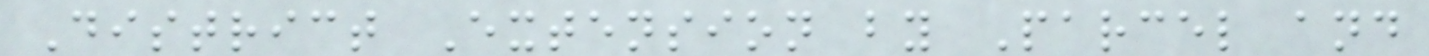District Extension by Parcel and
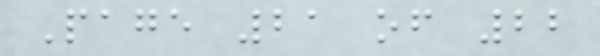Page 21 of 22
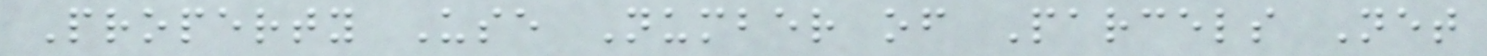Property Use Number of Parcels Net
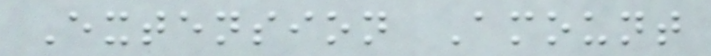Extension Amount
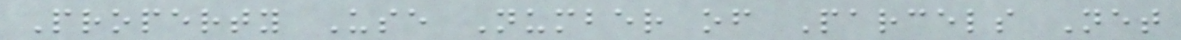Property Use Number of Parcels Net
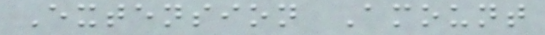Extension Amount
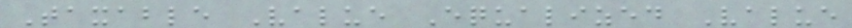Taxable Value Equalized Value
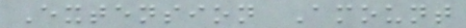Extension Amount
